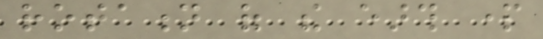rotation of the earth part
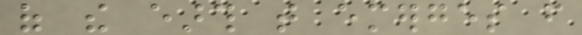of the earth that emerges from
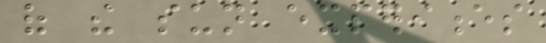of the sun experiences
